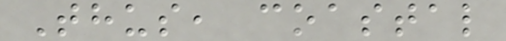Thus, coastal
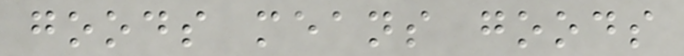goods means goods
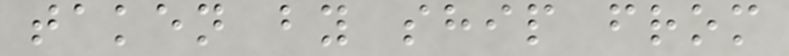taken by ship from
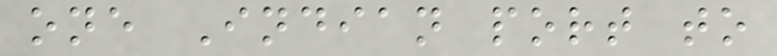one Indian port to
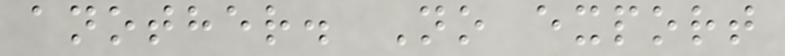another. No export
